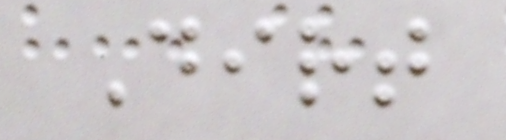Dirt
